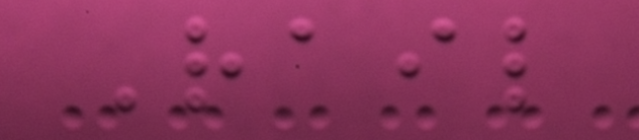Rail
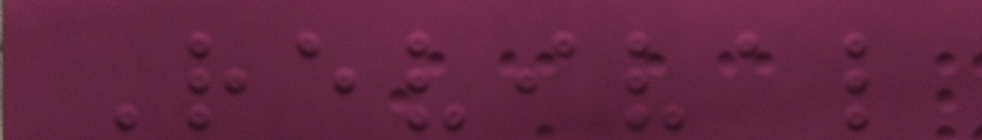Revival
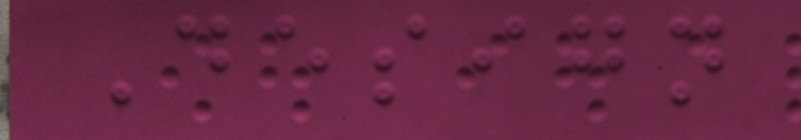Design
